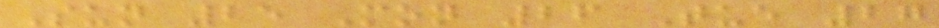Sun 25 Mon 26 Tue 27
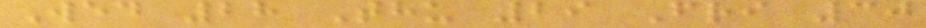Wed 28 Thu 29 Fri 30
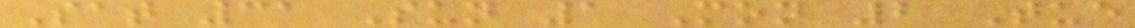Sat 31 Sun 1 Mon 2 Tue
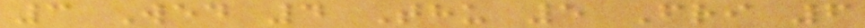3 Wed 4 Thu 5 Fri 6
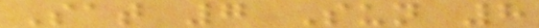Sat 7 Sun 8
